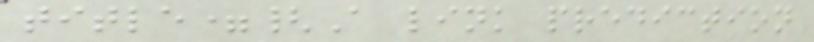title={A link prediction
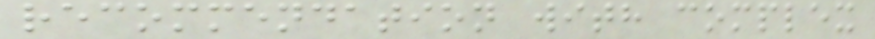recommendation with complex
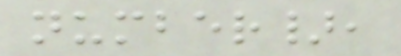number},
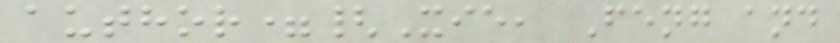author={Xie, Feng and
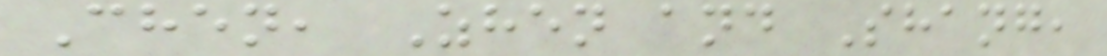Chen, Zhen and Shang,
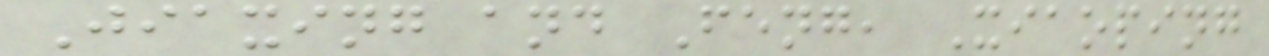Jiaxing and Feng, Xiaoping
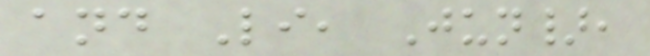and Li, Jun},
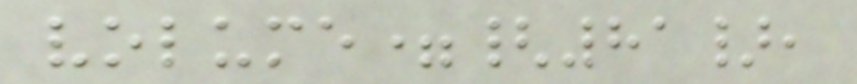volume={81},
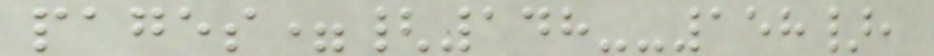pages={148--158},
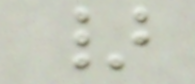}
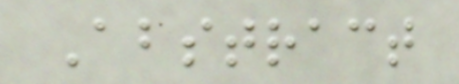Abstract
